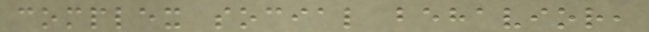complex social behavior,
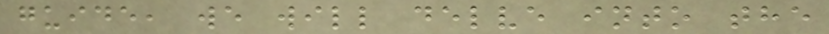guide, we will delve into the
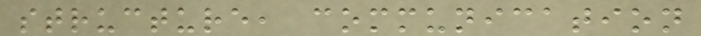structure, communication
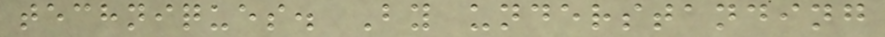techniques. By understanding
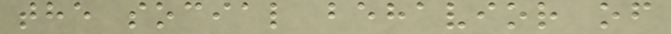the social behavior of
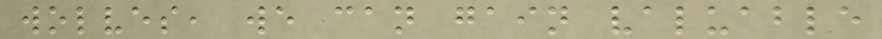wolves, we can gain valuable
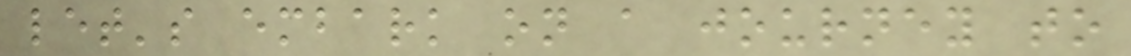let's embark on a journey to
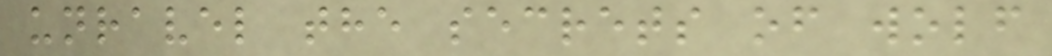unravel the secrets of wolf
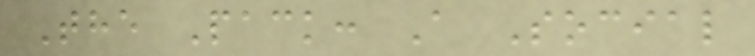The Pack: A Social
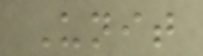Unit
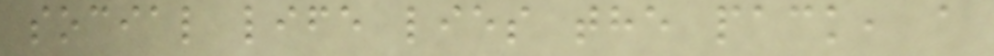social life lies the pack, a
